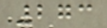273
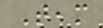Team
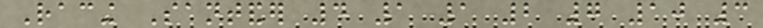Racing Santander 4 1 1 2 7 10 3
